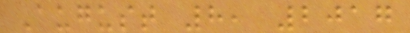August 8, 2017
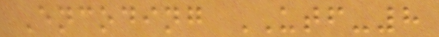Encoding UTF-8
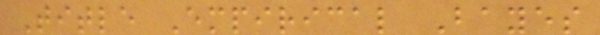Title Empirical Bayes
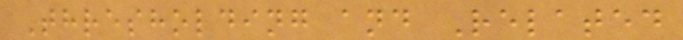Thresholding and Related
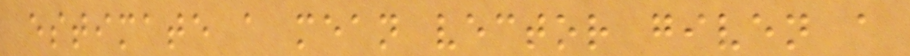estimate a mean vector given a
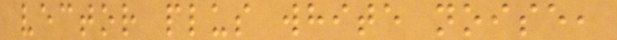vector plus white noise,
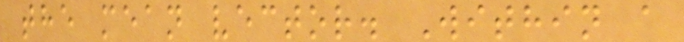the mean vector. Within a
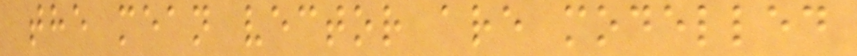the mean vector are modelled
